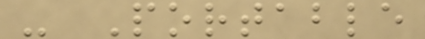- Portable
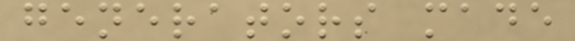generators made
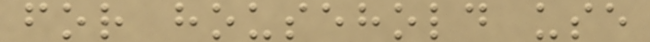for household use
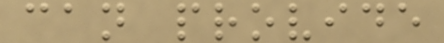can provide
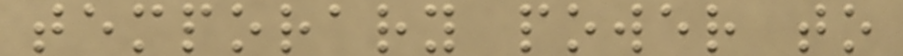temporary power to
